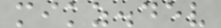mikz.dev
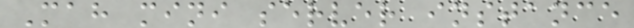Mah mini server instance
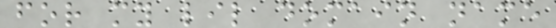for my lil domain name
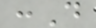:D
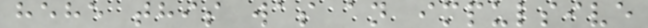hehe this was an impulsive
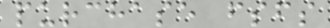purchase fsfs
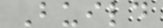Build
